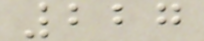227
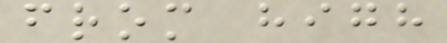from high
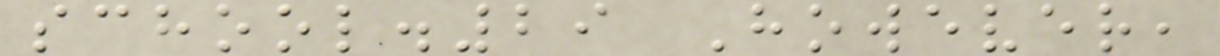school.29 However,
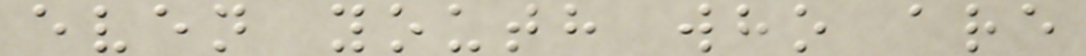even youth who are
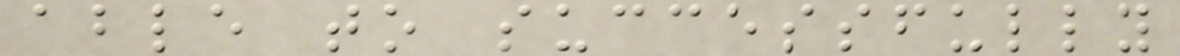able to successfully
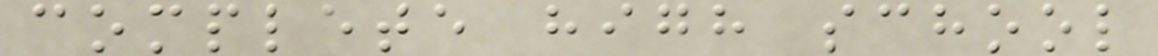complete high school
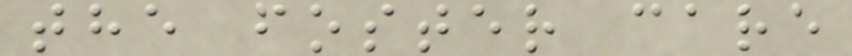the foster care
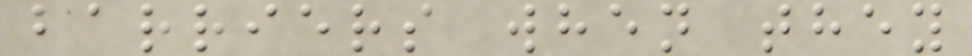barriers when they
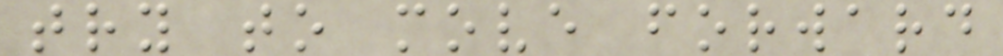try to move forward
